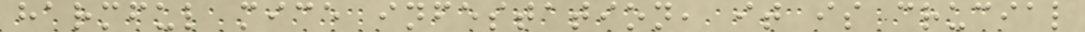harmful mice infestation, it is crucial
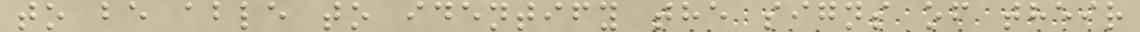to be able to identify the signs of their
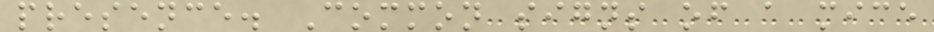presence. Common signs of a mice
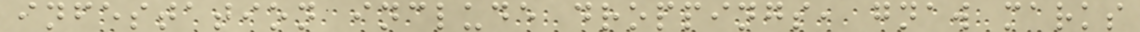infestation include droppings, gnaw marks
